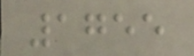1755
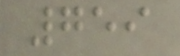759
